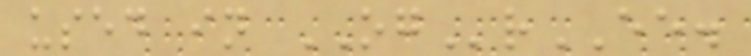used in OGrEE.
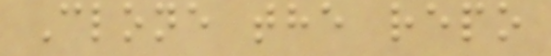Clone the repo
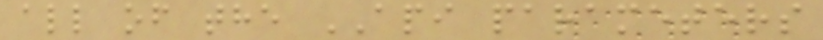all of the API parameters
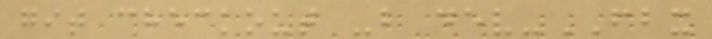git checkout -b dev-FBX
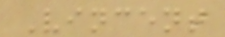Vincent
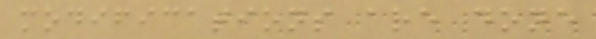modifications are done
